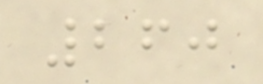260
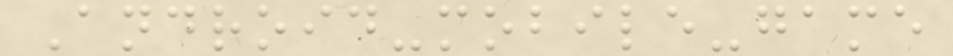Android-mobile-game
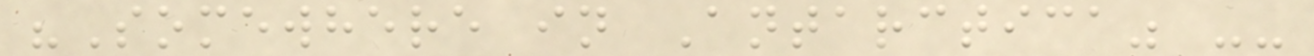"Somewhere in Antarctica" --
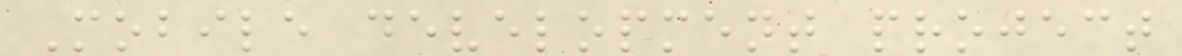Mobile development project
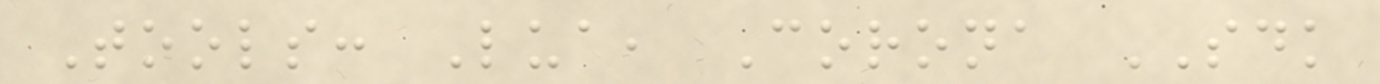Tools: Lua, Corona SDK
